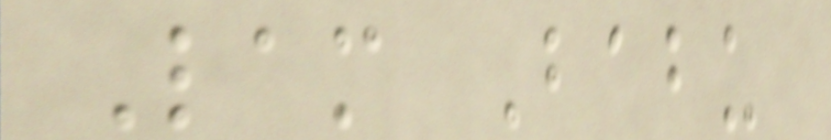Lam Babu
